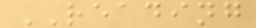READING
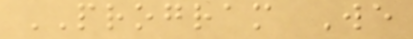PROGRAM We
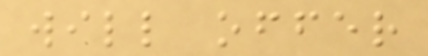will offer
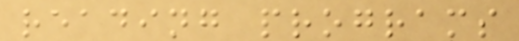reading programs
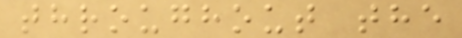throughout the
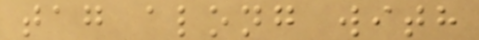tag along with
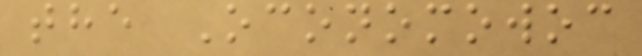the Oconomowoc
